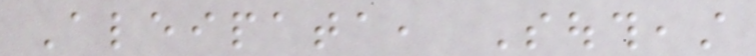Aleipata, Southeast
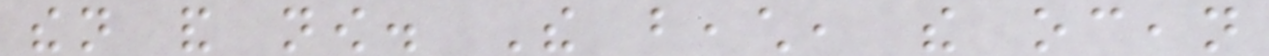then and now. The beach, the ocean
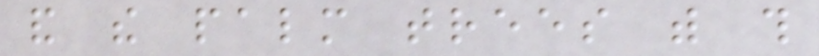and the palm trees with this
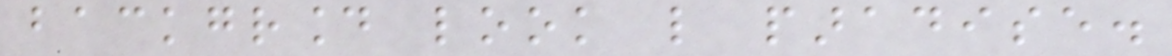background look like paradise.
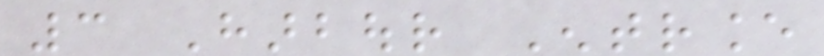3 Harbour Entrance
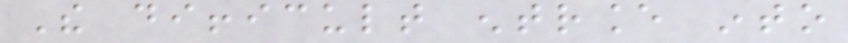The difficult entrance into
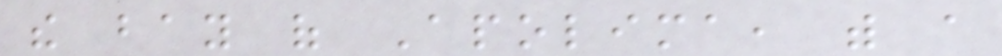the bay of Apolima, with a
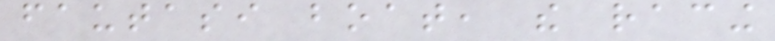fautasi boat, the racing
